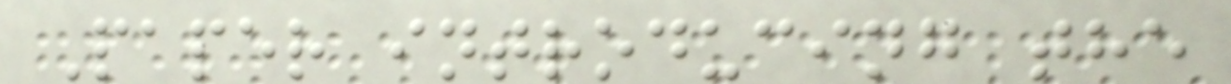Paper introducing the
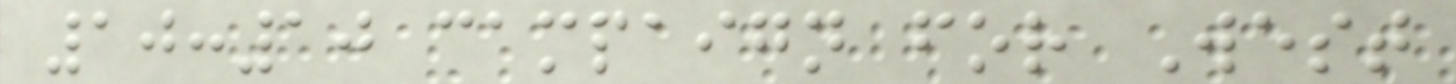10:10 campaign for West
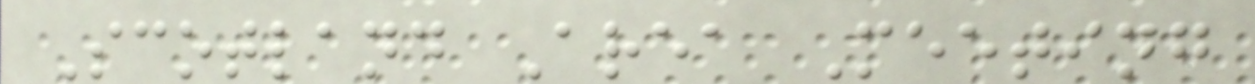Scotland Area Meeting
